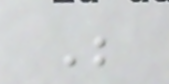Be
